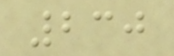230
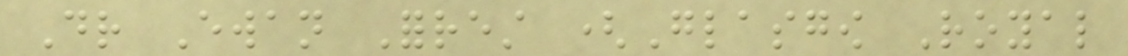Dr Ewan Forrest (Glasgow Royal
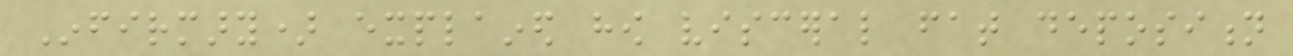Infirmary) explained how visceral fat deposition
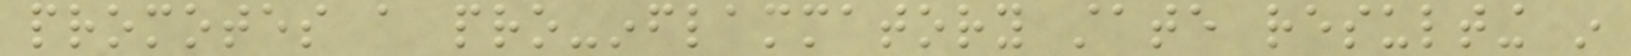promotes a pro-inflammatory state resulting in
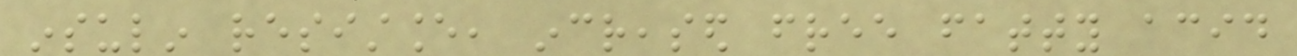insulin resistance, increased free fatty acid
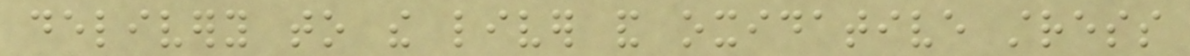delivery to the liver and oxidative stress
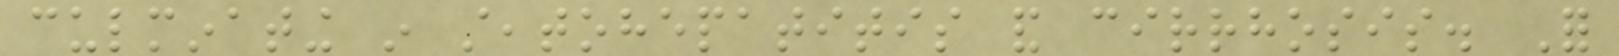culminating in steatohepatitis and cirrhosis. For
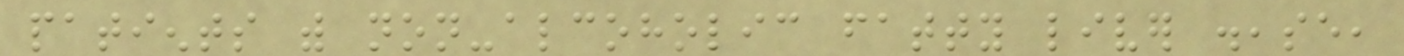patients with non-alcoholic fatty liver disease,
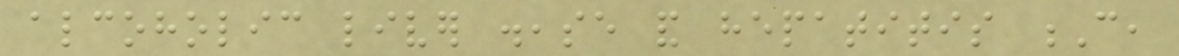alcoholic liver disease and hepatitis C,
